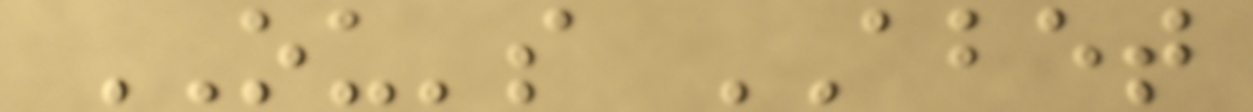OU's ABET
